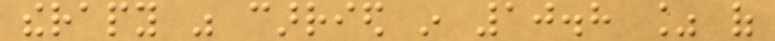therapy was carried in 10.8 % of
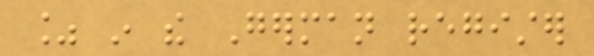% in the German register
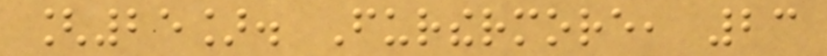[25]. Furthermore, 23
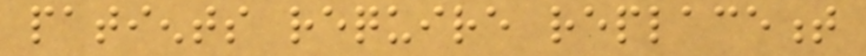patients require replacement
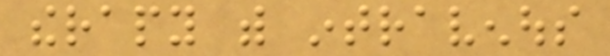therapy with intravenous
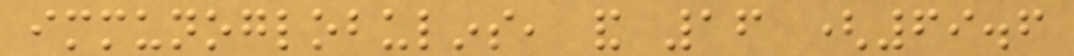immunoglobulins, and 16 (69.6
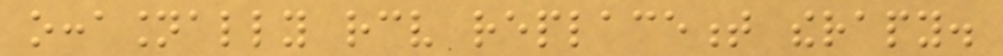occasionally receive replacement therapy.
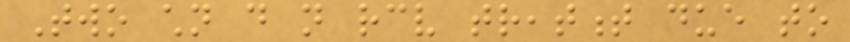Two children do not receive treatment due to
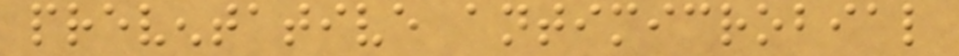preventative antimicrobial
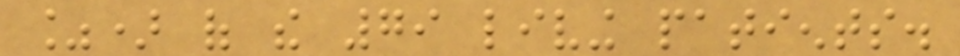%) of the 79 living patients.
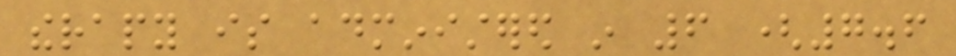therapy is administered in 6 (7.6
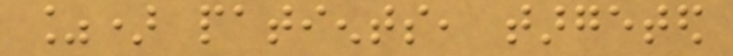%) patients, targeted
